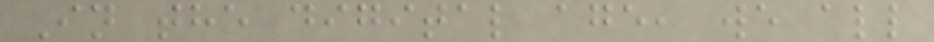In the digital age, we all
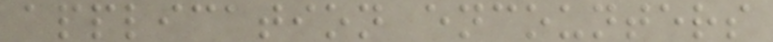application encounters
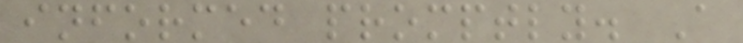informed promptly. A
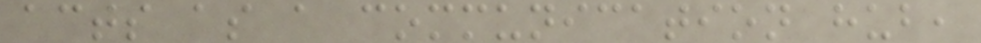acts as a communication hub,
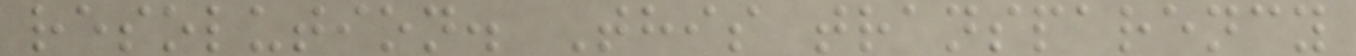resolution. This transparency
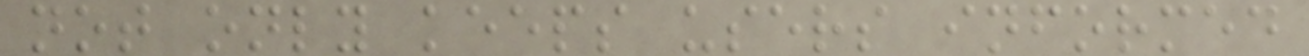not only keeps users informed
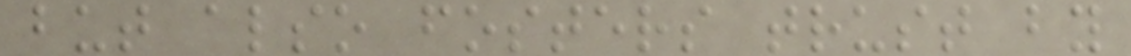but also fosters trust by
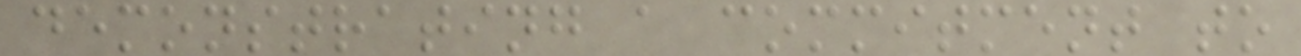demonstrating a commitment to
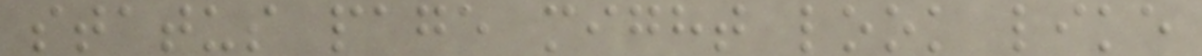status page might look like
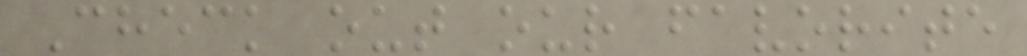Check out our favorite
